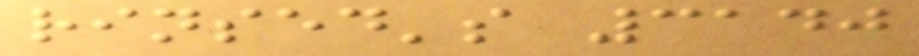rinsed's 3140
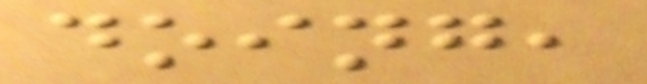doing,
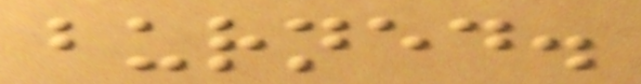burned.
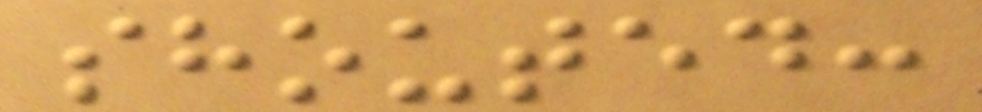shouted:
